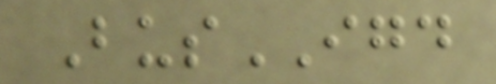BusIGD
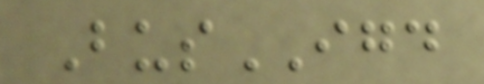BusIGD
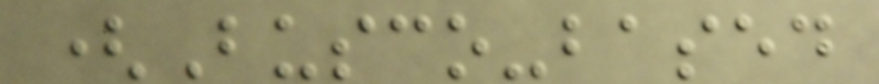(Busco-based
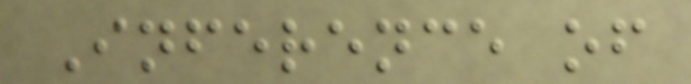Inference of
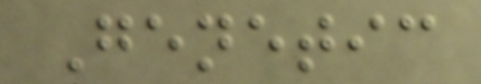Genetic
